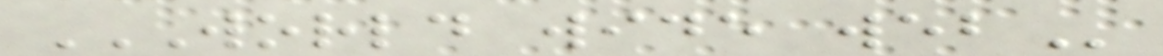WORLD WIDE WEB
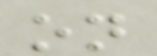on
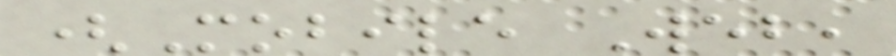(Mobile Web,
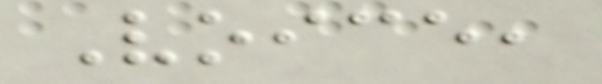Voice,
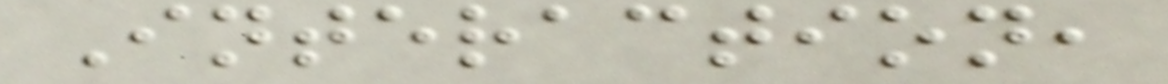Interaction,
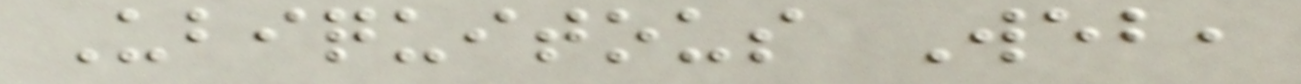Ubiquitous Web,
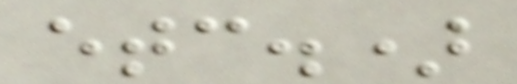etc.)
